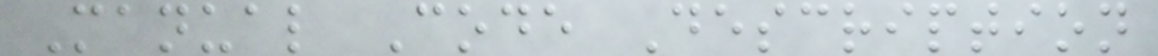Manual Code Description
